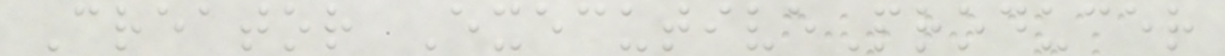Creator ExecutiveProducer
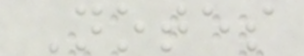Notes
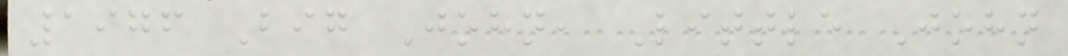1976 Big John, Little John
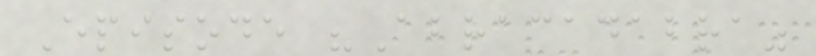Episode "Abracadabra"
